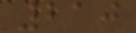210
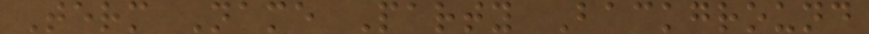Term Name Party Background
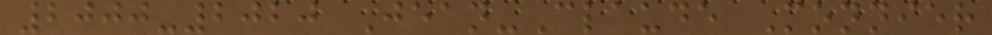2000-2020 Jean-Claude Monnier
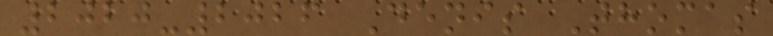2020-2026 Denis Thomas
